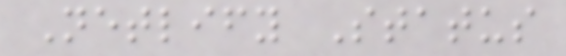Netlify Status
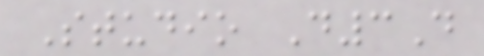Studio D3D
